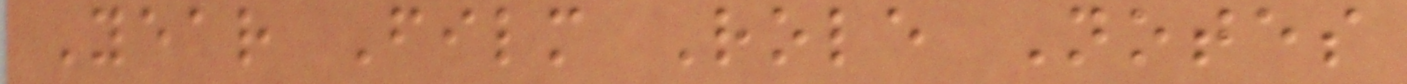Year Film Role Notes
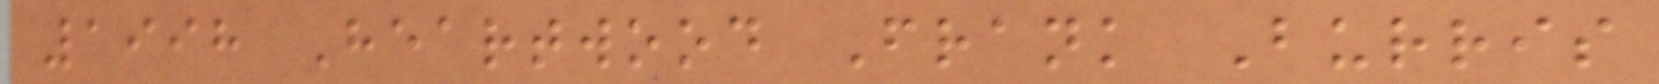1998 Heartwood Frank Burris
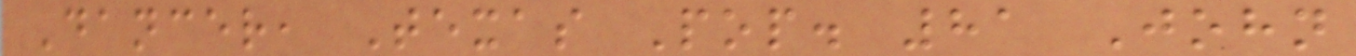Dancer, Texas Pop. 81 John
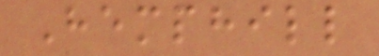Hemphill
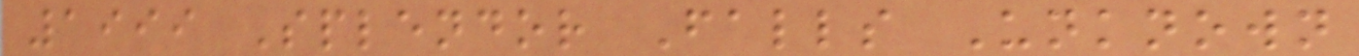1999 Splendor Falls Unknown
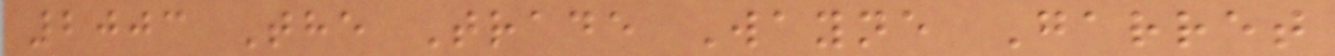2003 The Trade Wayne Garret
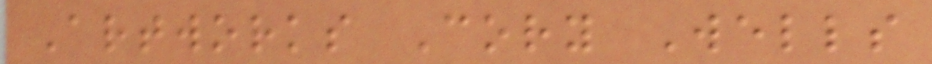Artworks Cory Wells
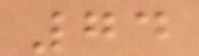74
